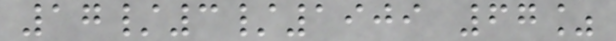17/3/1909 67%
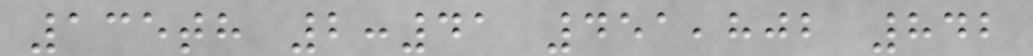135th 2:41 451,802 842
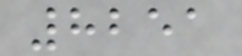8251
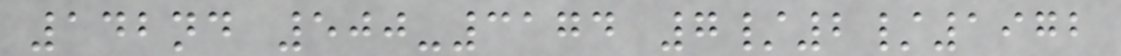142nd 500-3174 7/2/1972
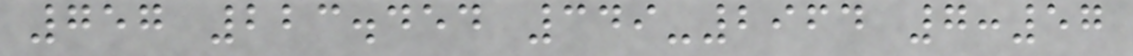757 223.454 349-2964 7:57
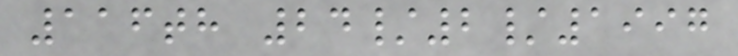116th 24/2/1997
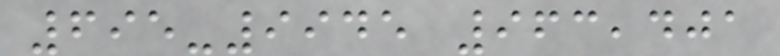695-9945 963,401
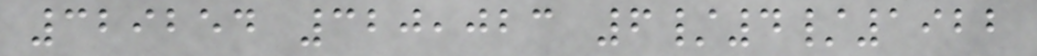329254 320,023 6/4/1922
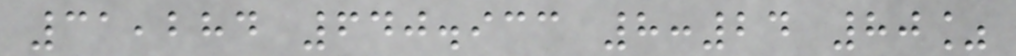31,284 640.933 8:24 80%
